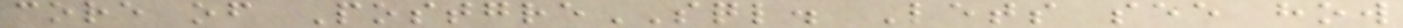core of PostgreSQL. Lets see how
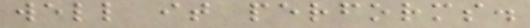well it performs.
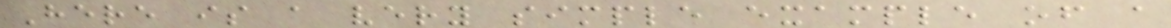Here is a very simple example of a
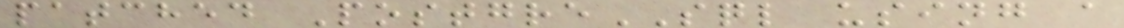patched PostgreSQL using a
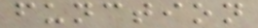function
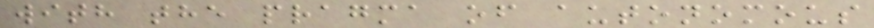with the pragma of autonomous
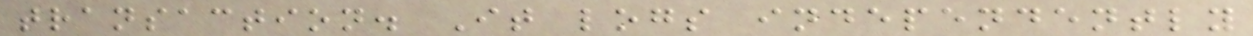transaction. It logs independently
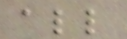all
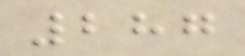287
